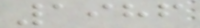1986
